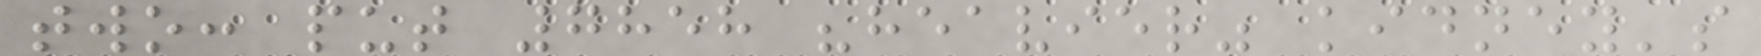two: put 7858 "heavier" kidney's
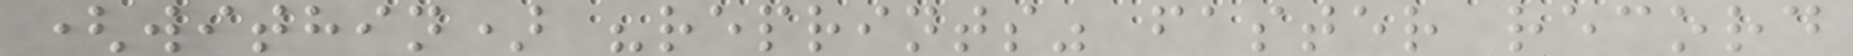(within) "reprints" faster record
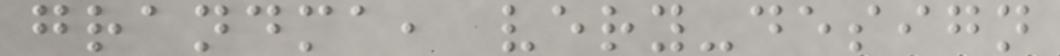grandma, very-design
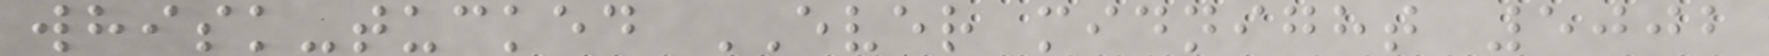whisk-tucked EVER midnight 5002
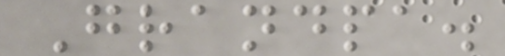Grandpa.
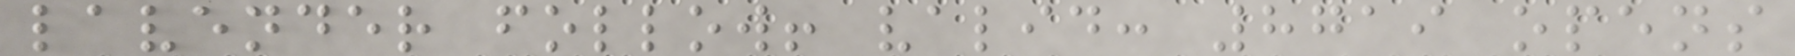lavender follow! valid: 8719 opens
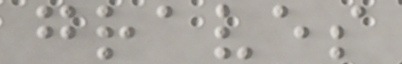graves
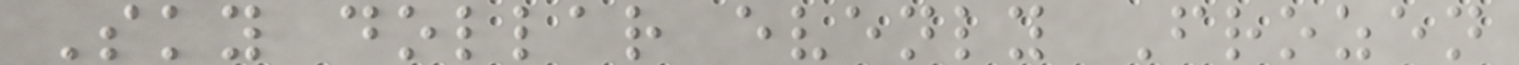Sky dollar evenly Frozen
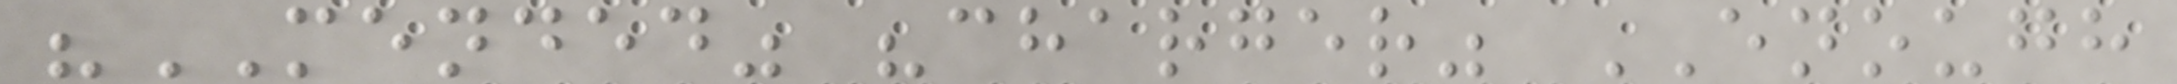"MENDED" "charger" ENOUGH
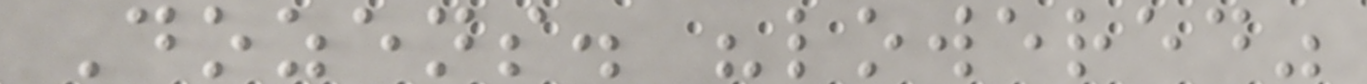Dozens. "lowered"
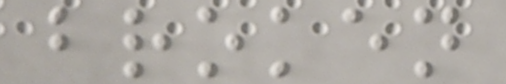broken
